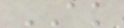AK
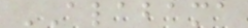ALABAMA
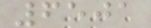6501
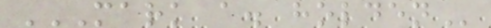MARK A. HOLDEN
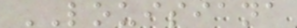LOUISIANA
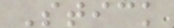Stick
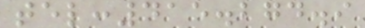tel:415.274.9
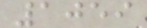1059
